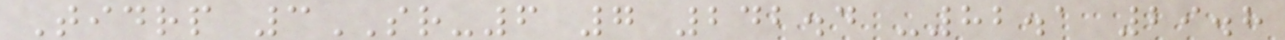Tidrp 3SR-6 7 242.4 -82.1 29.8
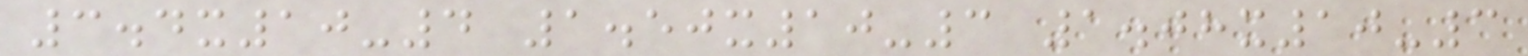3.4x10-4 1.50x10-3 1.08x10-3
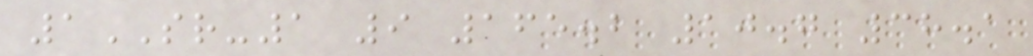1SR-1 9 165.2 10.7 38.1
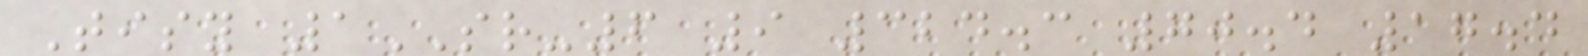Tisy 1SR-6 9 324.3 70.4 17.4
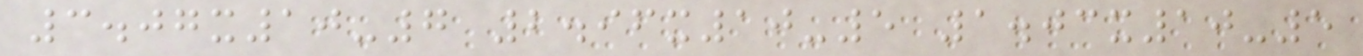3.07x10-7 2.96x10-5 1.03x10-5
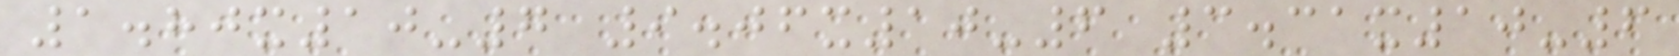1.80x10-7 9.06x10-6 3.31x10-6
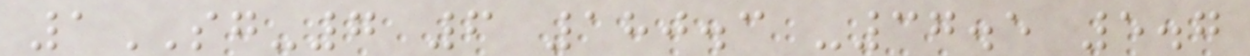1SG-7 6 180.3 -37.5 5.7
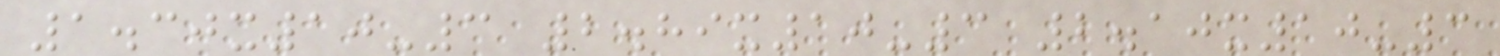1.30x10-3 2.89x10-3 2.10x10-3
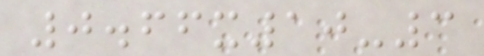0.66x10-3
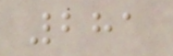281
